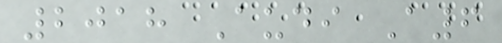2018 Audi A6
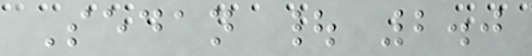Sedan | 2.0
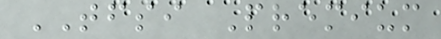TFSI Premium
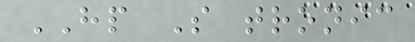HP S tronic
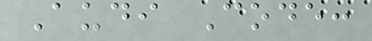Audi Code:
